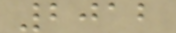2012
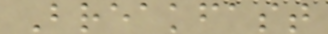Breakfast
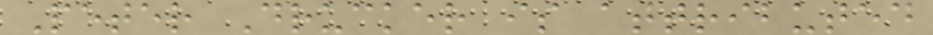Peter Drucker is attributed
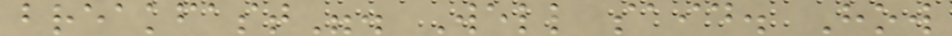breakfast". Well said. How
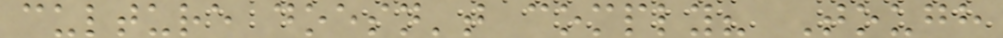culture doesn't comply? Tough
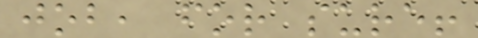job, for sure!
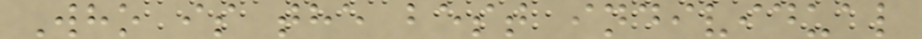Who is the best individual
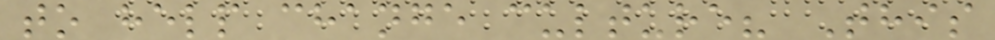to help change culture? This
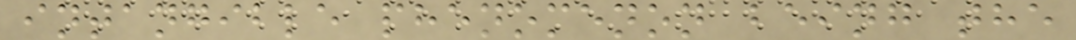intangible phenomenon being the
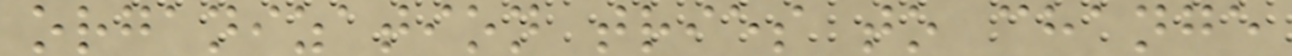organization tries to change
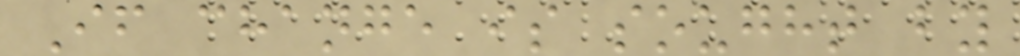If change is sought by
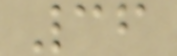36
